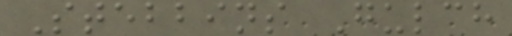Stebbins Gulch
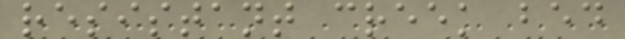resistant creek bed
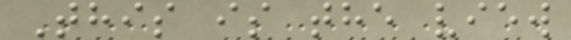This is the view
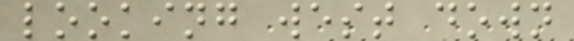looking west down
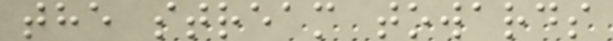the stream towards
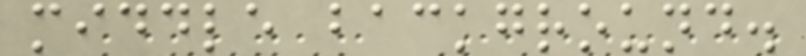middle background.
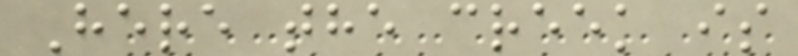Here the creek is
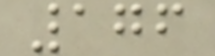176
